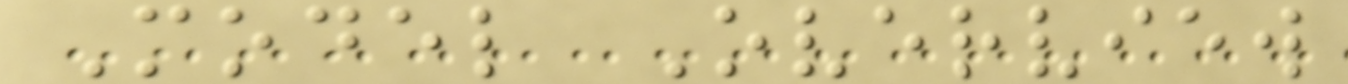Model Overview
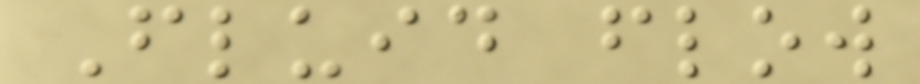Fluid flow
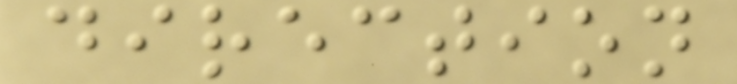direction
